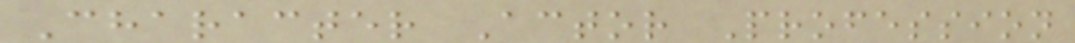Character Actor Profession
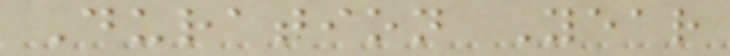Duration Year
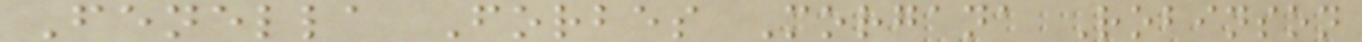Fenella Forbes Morgana Robinson
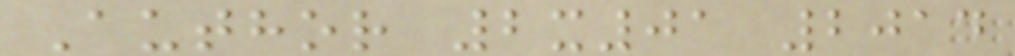Author 2x01 2014
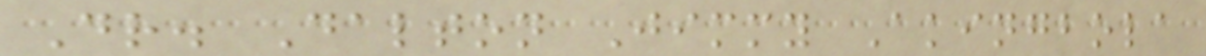Dr. Dalton Jimmy Akingbola
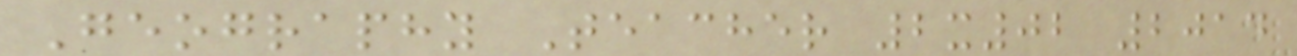Geography Teacher 2x02 2014
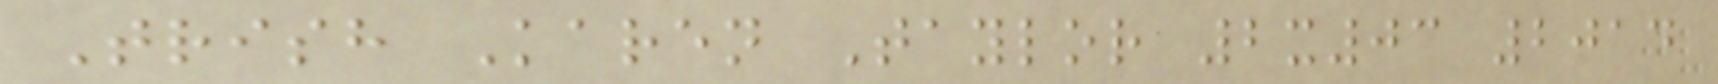Trish Karen Taylor 2x03 2014
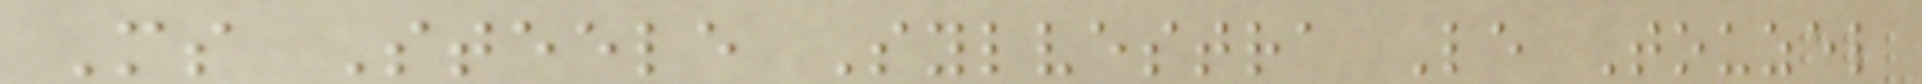Ms Steele Sylvestra Le Touzel
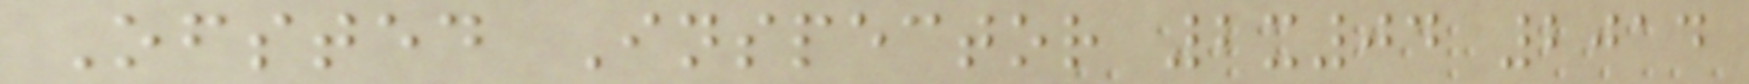Ofsted Inspector 2x04 2014
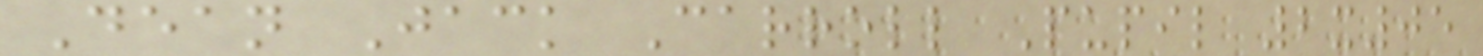Dean Jack Carroll Pupil 2x05
